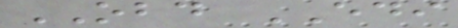OBD EDI
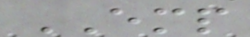EMP
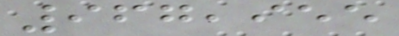967,955
